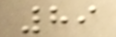89
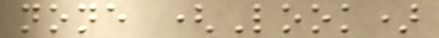none (Look)
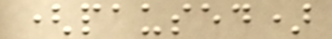(paused)
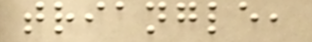triangle,
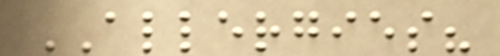ALLERGIES?
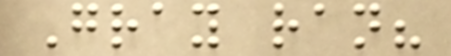Gray ran?
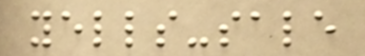yells-sale
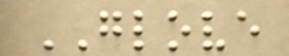GLOVE
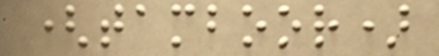(tamboor)
